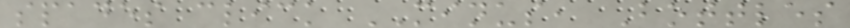spades click MINUS, Bottles
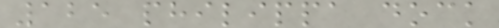125 philippa dock
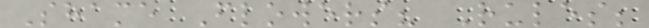Shame Flowers? Rules;
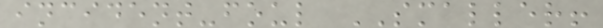incident-foul SMALLER!
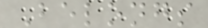Belongs
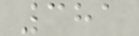381
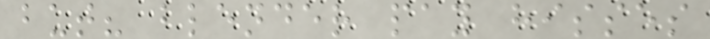but? blender pay hisses
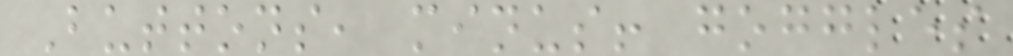Buttons, minus! goggles
